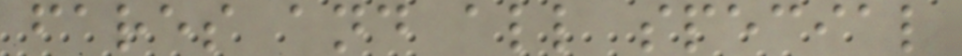fares and all special
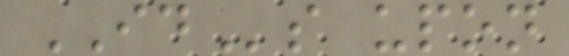IDs upon
